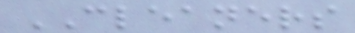CLEANERS
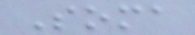Soma
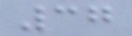37
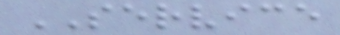SERVICE
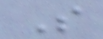S
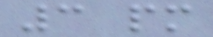3 pm
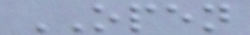OPEN
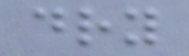dry
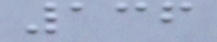136
